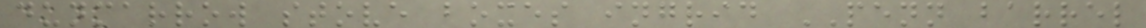dunmarrow stove boxes ingrid PENN barrel
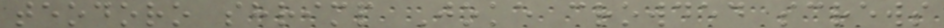teodoro shrimp Joke crowded screws
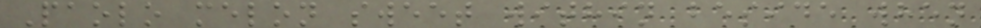Paolo melon sweet within beside when
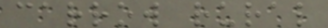carrow rural
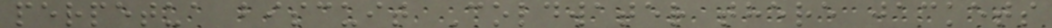perpetua biscuit Coldwater there jackets
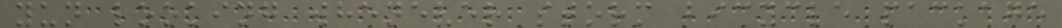yun looking whenever storm bicycle package
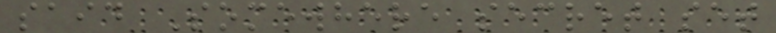said Somewhere secret set
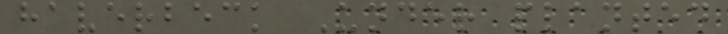haverbeck Under planted
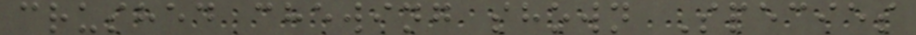crushed chewing shown Species
